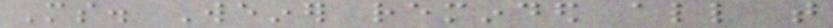Ms. Weiner reminded all that
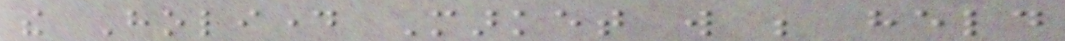the Holiday Market will be held
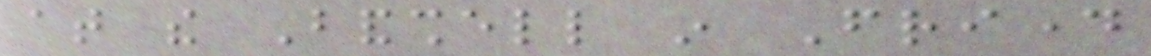at the Bandshell in Friday
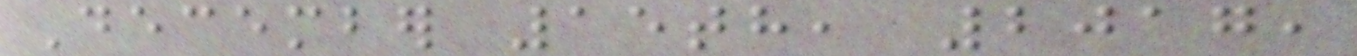December 15th, 2017,
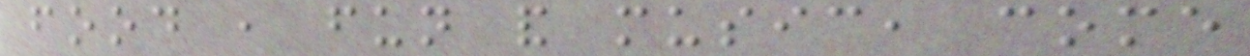food , fun and music, come
